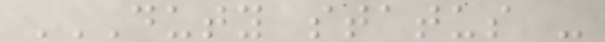DUTY STATUS -
